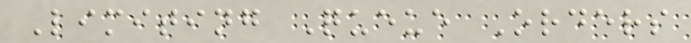Limiting Queue Orders
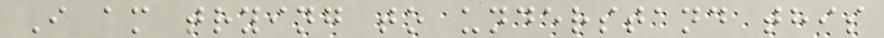I am trying to understand this
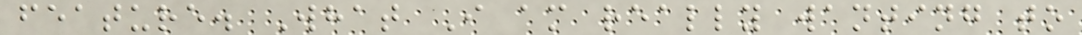feature. What I am really wanting to
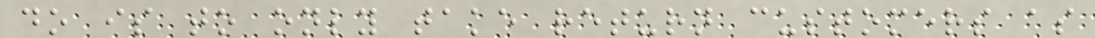do is to only take return customers as
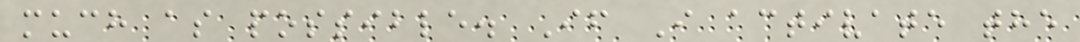much as possible. If I activate the
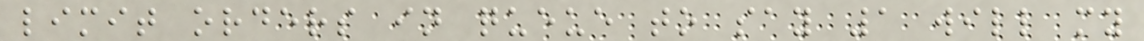limit orders in queue to say 1 will my
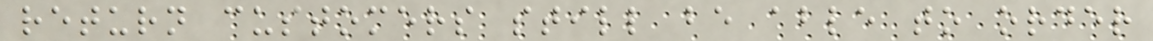return customers still be able to order
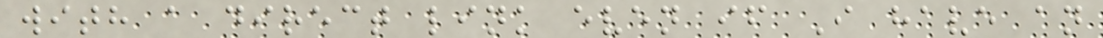with a direct link even if I have an
